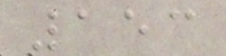153
